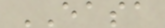EASA
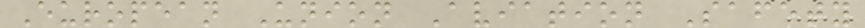European Union Aviation Safety
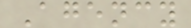Agency
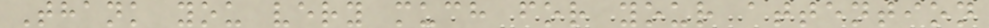Thank you very much for your attention
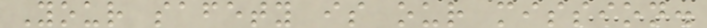Your safety is our mission.
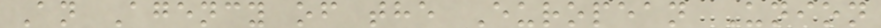An Agency of the European Union
